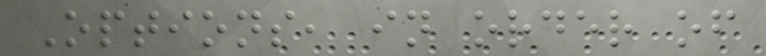Options, in order of
